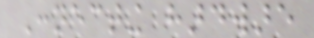Connecting hardware
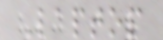Laptop
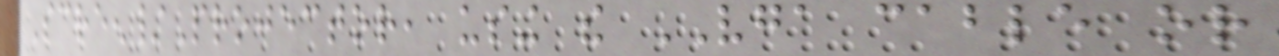Screen/Projector, using the VGA cable or
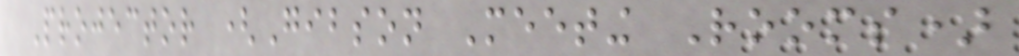Projector (Gibson Meeting Rooms)
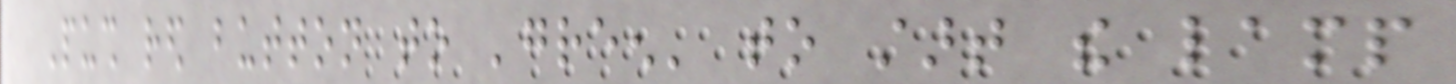Push red button to 'green' to start the lamp
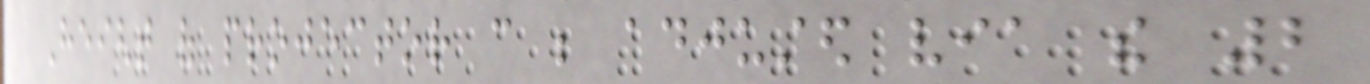Height of projector can be adjusted via the 2
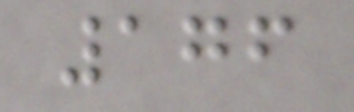176
